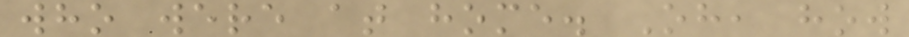who were at home. Oh, how
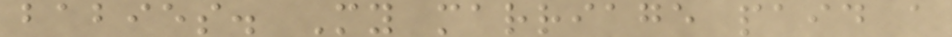babies. My marriage paid a
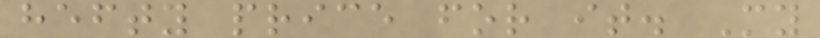hefty price for it. My
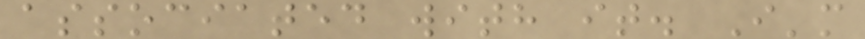associated with it. I'm
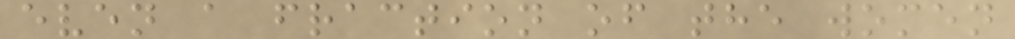even a fraction of the women
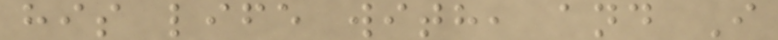his life with, and I
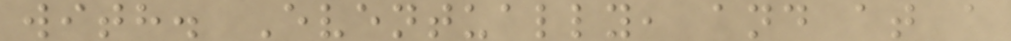with. Eventually, and at a
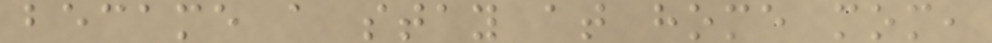became a stay at home mom,
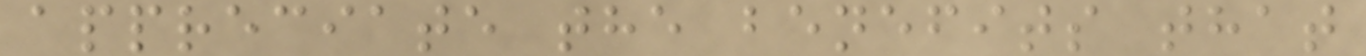appreciate the benefits that
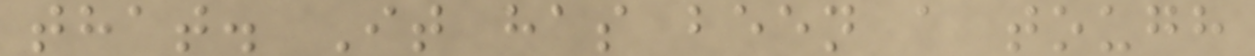that. It has been a tough
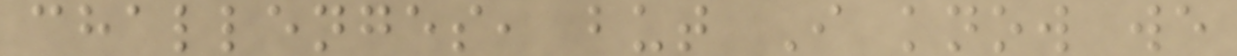challenges, but I know we
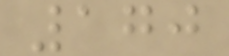170
